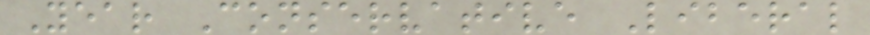Year Conservative Liberal
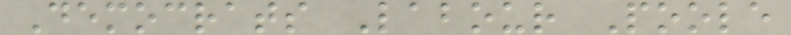Democrats Labour Poole
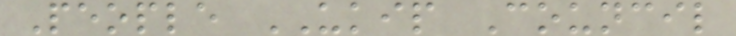People UKIP Council
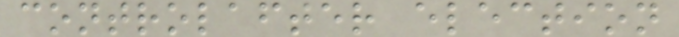controlafter election
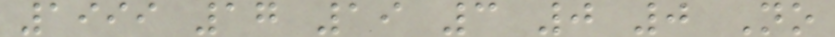1999 17 19 3 0 0 No
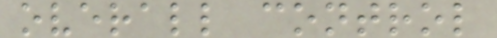overall control
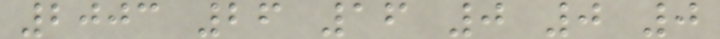2003 26 16 0 0 0
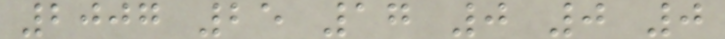2007 25 17 0 0 0
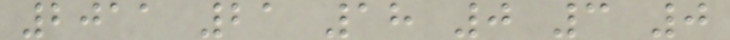2011 21 18 0 3 0
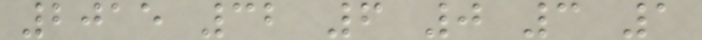2015 32 6 0 3 1
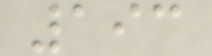193
